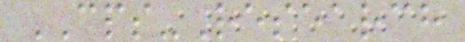CPS-Research
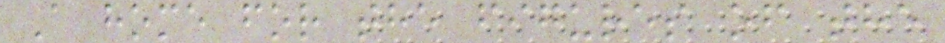A home for the figures of the
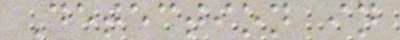Detection in
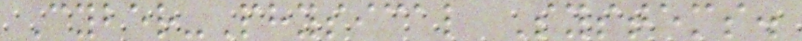Cyber-Physical Systems.
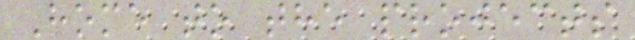Home to the projects
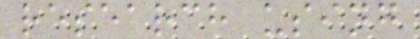research using
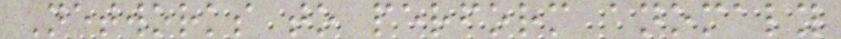Networks to perform anomaly
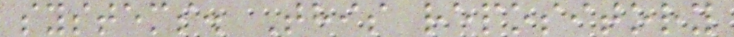systems. This repository
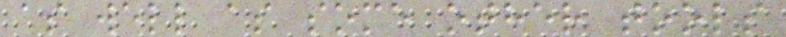as well as some other tools
